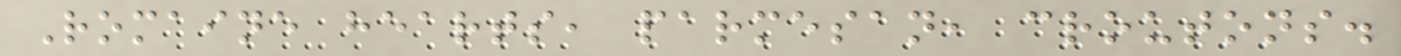Romaine hearts, parmesan, croutons.
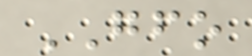GFO
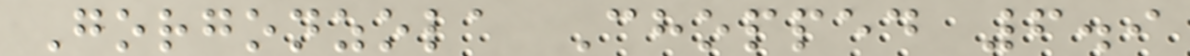Gorgonzola Chopped 6.9
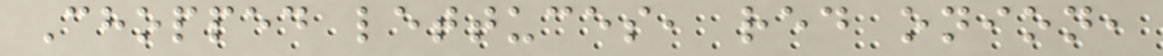Chopped lettuces, red onion,
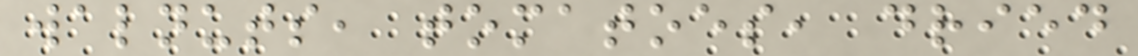walnuts, tomatoes, dried
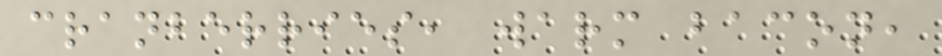cranberries, warm bacon,
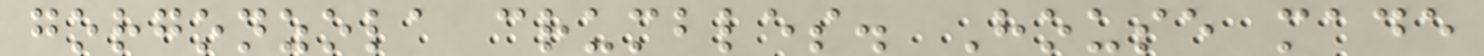gorgonzola crumbles. House made
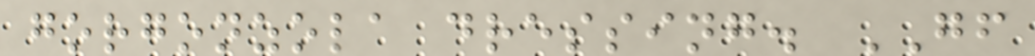gorgonzola dressing. GF
